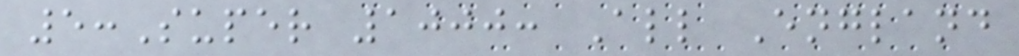5:Super 1000: All England
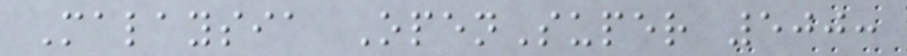Malaysia OpenSuper 500:
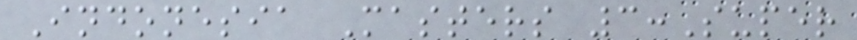Indonesia Masters 3:Super
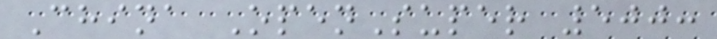China OpenSuper 500:
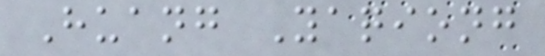Huang Yaqiong
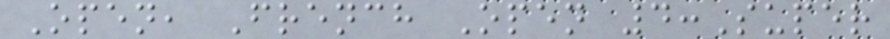Open, French Open 4:Super
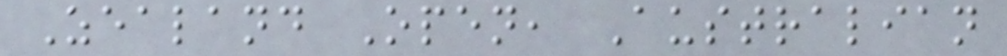Zealand Open, Australian
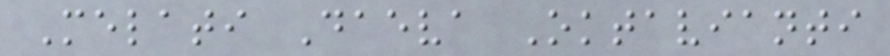Melati Daeva Oktavianti
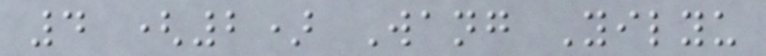4 (2) Wang Yilyu
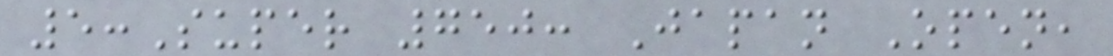5:Super 750: Japan Open,
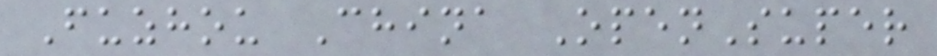Fuzhou China OpenSuper
